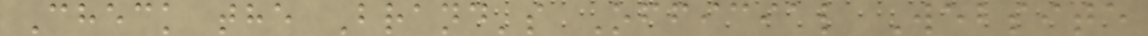Check the Brand's Official Website
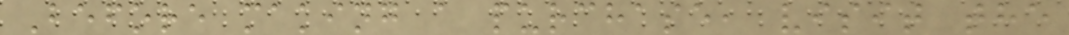Before making a purchase, visit the
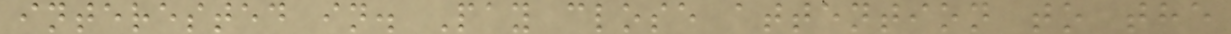interested in. Pay close attention to the
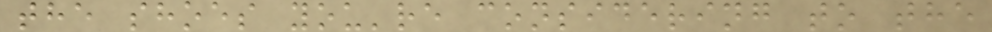the shoes you're considering to the
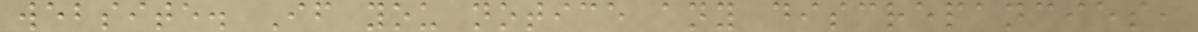website. If you notice any discrepancies,
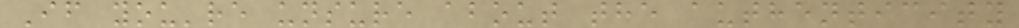If you're unsure about the authenticity
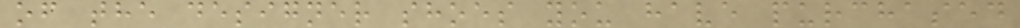of the designer shoes you have purchased
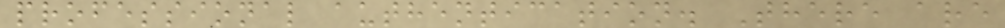professional authentication. There are
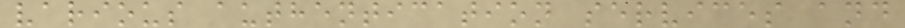various authentication services and
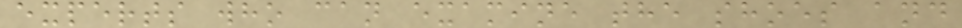experts who can examine the shoes and
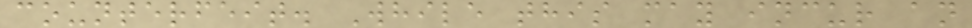counterfeit. While this may incur an
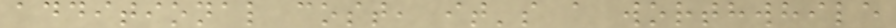additional cost, it's a worthwhile
